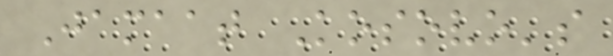Jamaat Kosovo's
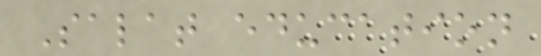Salat education
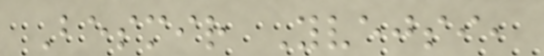Besmir Yvejsi,
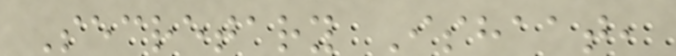Secretary Ishaat,
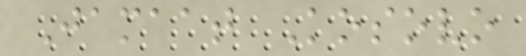Jamaat Kosovo
